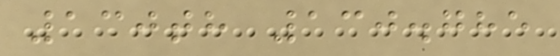130th 130.785
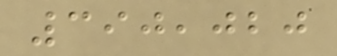390,020
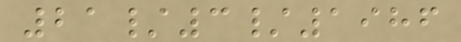21/3/1986
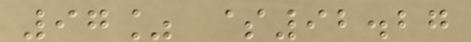97% $92.27
